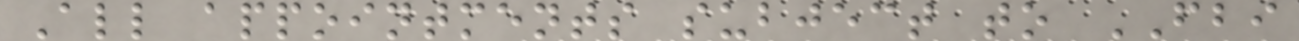All appointments subject to FBI
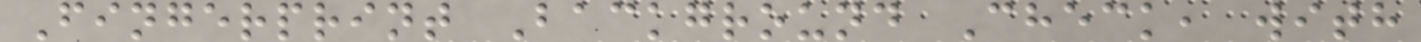Fingerprint Background Check, with
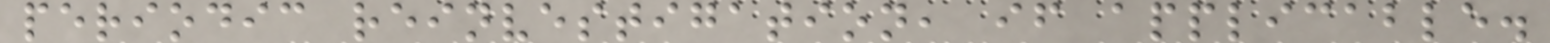periodic reinvestigation, if applicable.
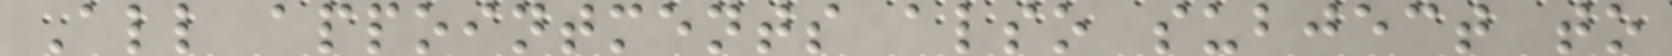All appointments also subject to
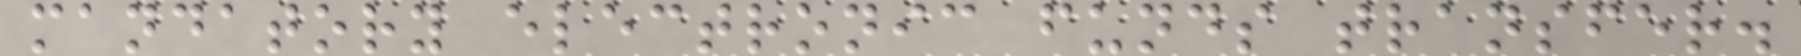mandatory electronic funds transfer.
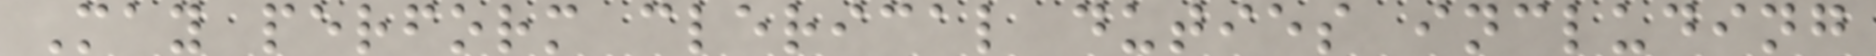May perform clerical duties including
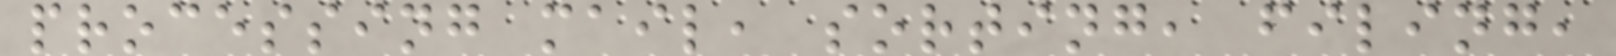processing mail, sorting, filing,
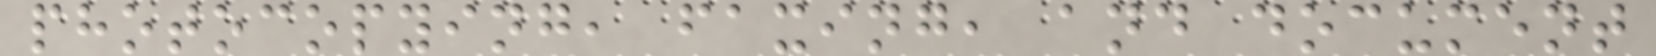photocopying, faxing, and document
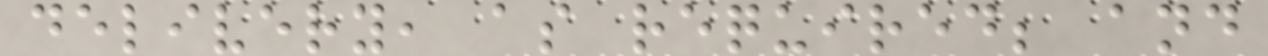delivery, as required; and
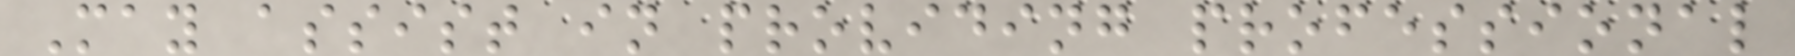May assist in providing professional
